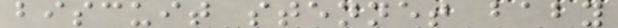biscuit stennet baby
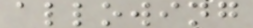allowing
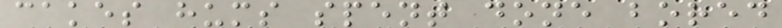cakes hums spent done bored
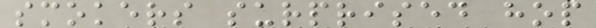smokers surprised hop
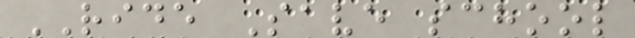RIDE Save school
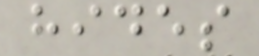hides
